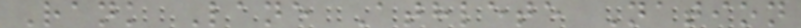Rank Lane Athlete Nation
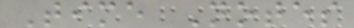Time Notes
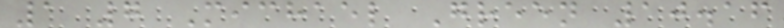1 7 Michael Green 10.16
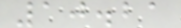10.21
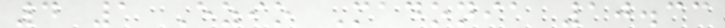4 1 Ezio Madonia 10.33
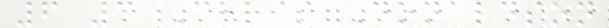6 3 Chris Donaldson
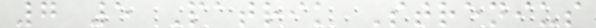7 5 Patrik Strenius
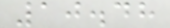10.48
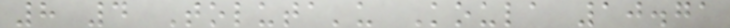8 4 Toluta'u Koula 10.71
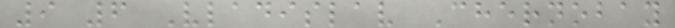9 6 Vladislav Chernobay
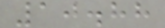10.88
